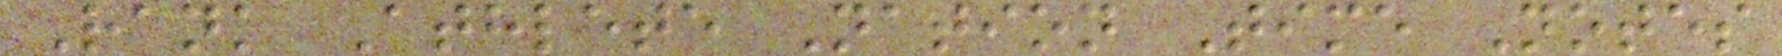Rank Athlete Nation Time Notes
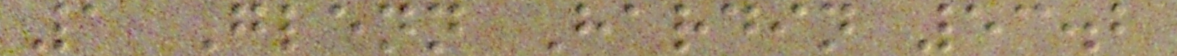1 Glenn Hardin 53.2
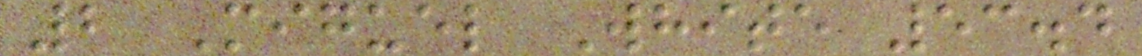2 Miguel White 53.4
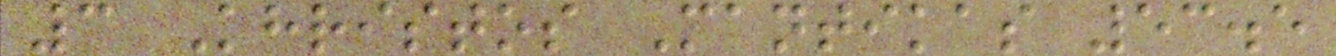3 Khristos Mantikas 53.5
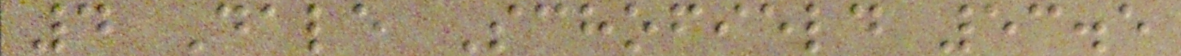4 Dale Schofield 53.5
